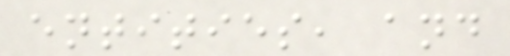entities, and
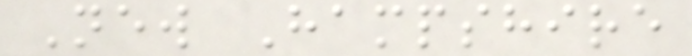New Hampshire
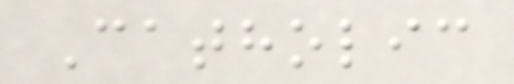Catholic
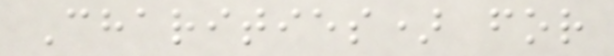Charities) for
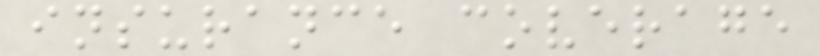insurance coverage
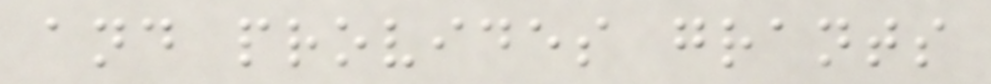and provides grants
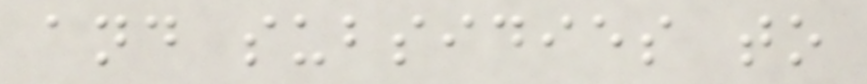and subsidies to
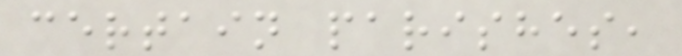certain parishes,
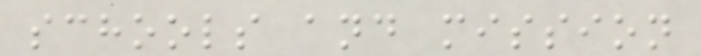schools and mission
